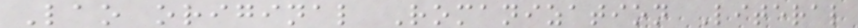Lao original Romanization Literal
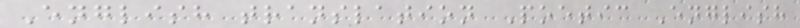English translation Poetic English
